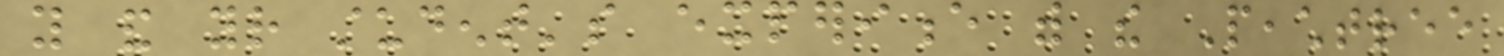you and your student's experience with the Peachtree
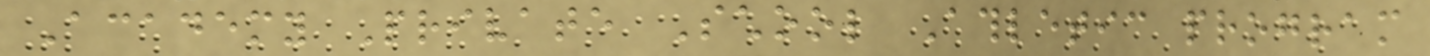Academy Private School Athletic program
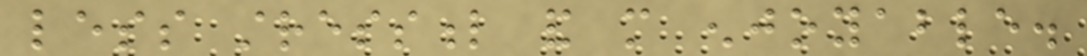less stressful and more enjoyable.
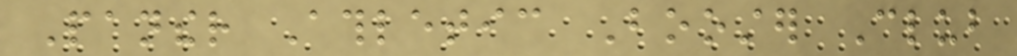Panther Athletic Booster Club
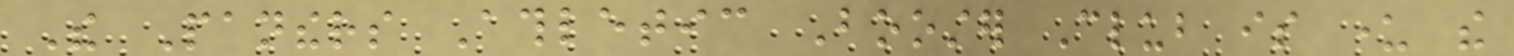The Panthers Athletic Booster Club is under the
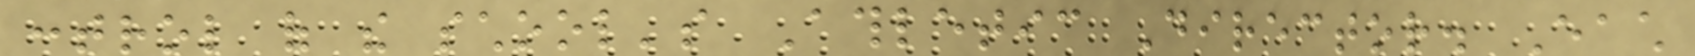control of the school's Athletic Director. Each
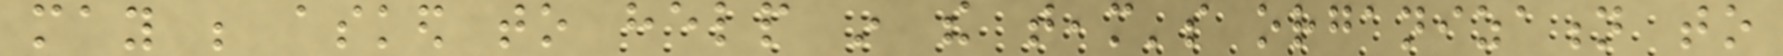may be asked to help in the team's organization to
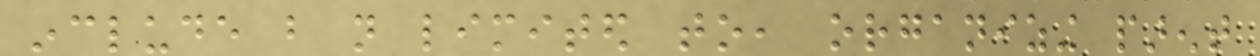include but not limited to, organizing parent
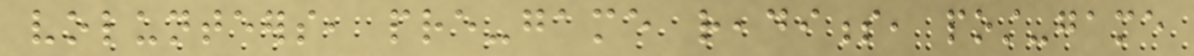volunteers, pre-game readiness, post-game
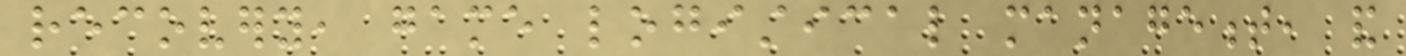recovery, game logistical management, and
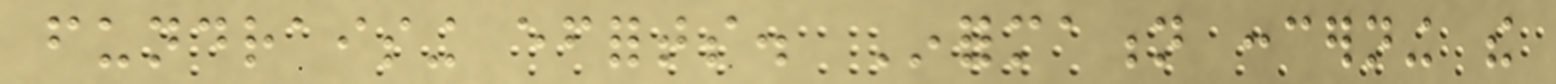fundraising efforts. Information concerning the
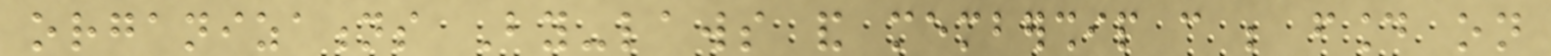organizations By-laws and membership can be found on
